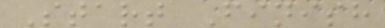Start Finish
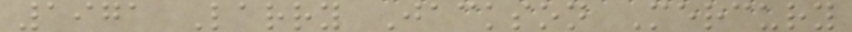1971 Larry Jackson Mercury
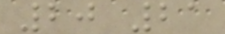20 21
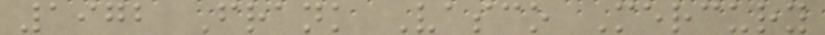1972 Frank Vasco Mercury
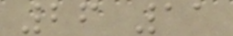26 11
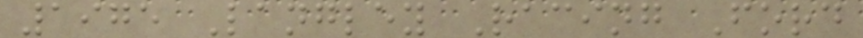1975 Langley Racing Ford
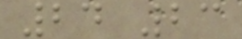24 23
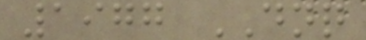1977 DNQ
